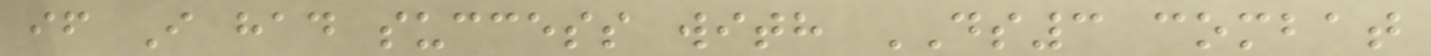if I had success with DS3 combat
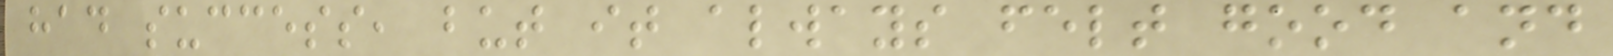had success, but it always felt good and
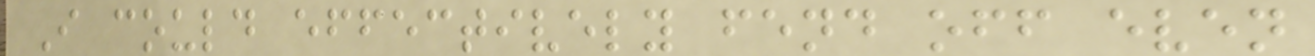I could effectively fend off even
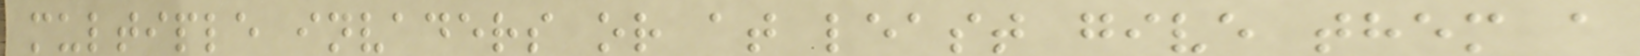multiple invaders or at least give them a
